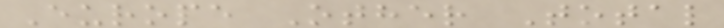Europe Other Total
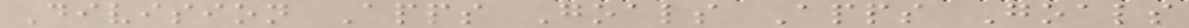Division Apps Goals Apps Goals
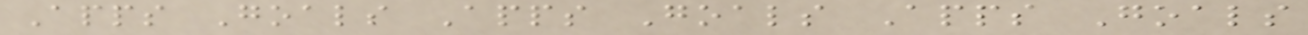Apps Goals Apps Goals Apps Goals
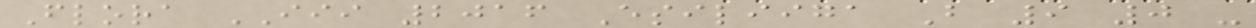Flora III 2016 Esiliiga B 9 0 -
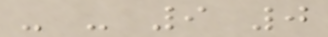- - 9 0
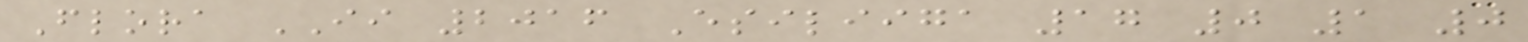Flora II 2016 Esiliiga 17 0 1 0
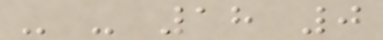- - 18 0
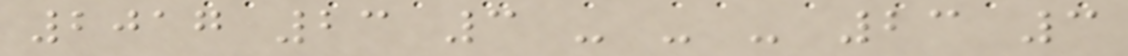2017 23 3 - - - 23 3
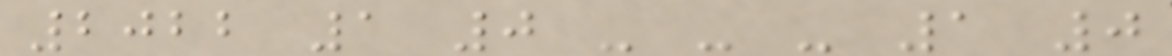2022 1 0 - - - 1 0
